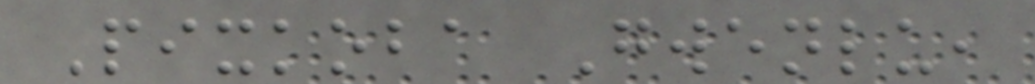Pixkoba Gwenlu,
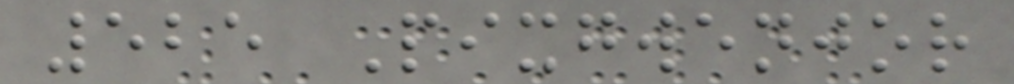525 Pixgwenjor
